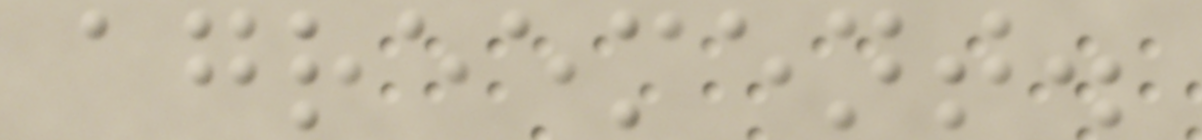agreement.
